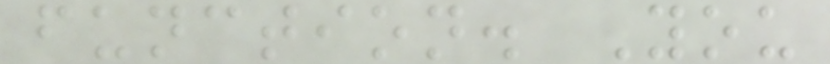function. You
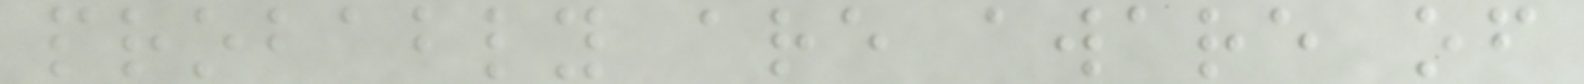probably are aware of
